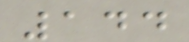144
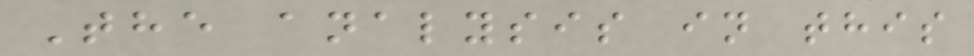The analysis in this
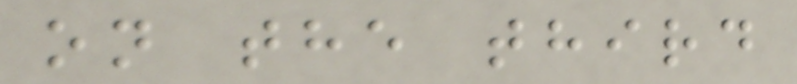on the third
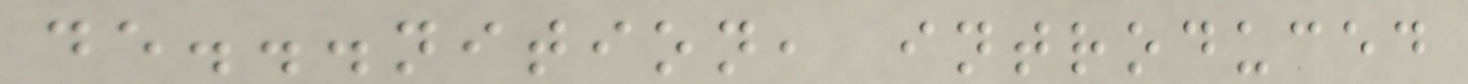de...nition, introduced
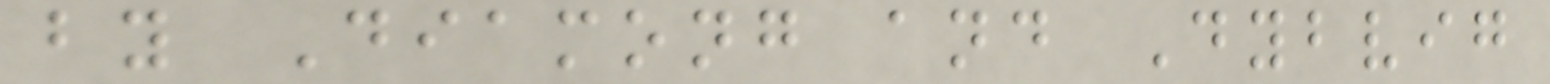by Diamong and Dybvig
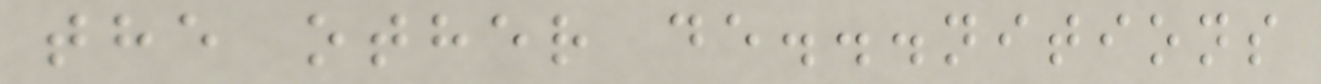the other de...nitions
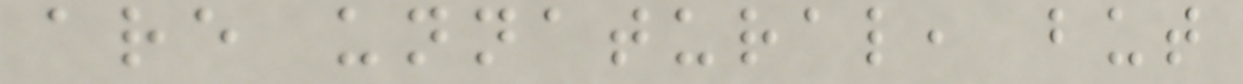are unnatural, but
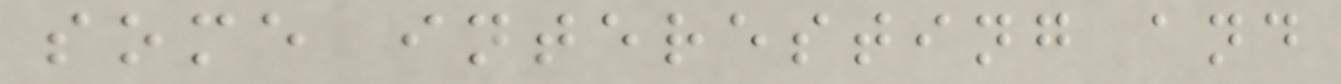some interesting and
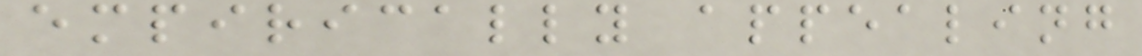empirically appealing
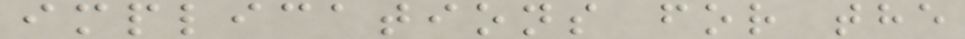implications for the
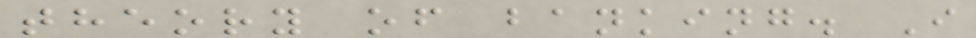theory of banking. I
